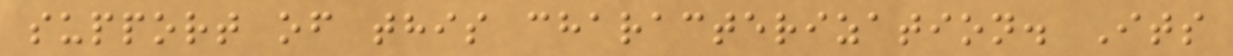support of this characterization. Its
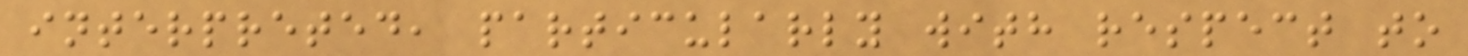interpreted, particularly with respect to
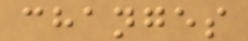changes
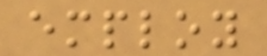employ
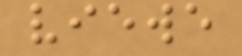viewe
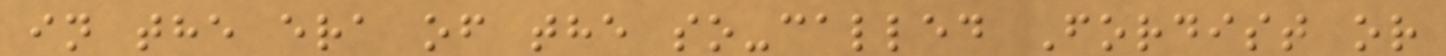in the era of the so-called Fordist or
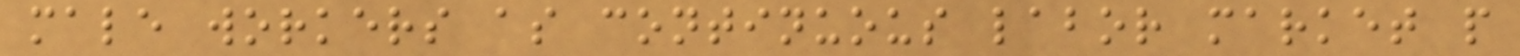male workers as continuous labor market p
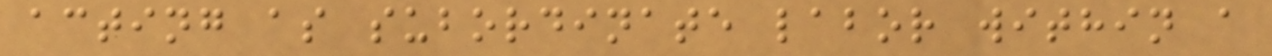acting as subordinate labor within a
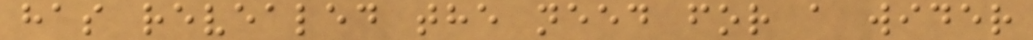has revealed the need for a wider
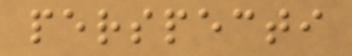perspecti
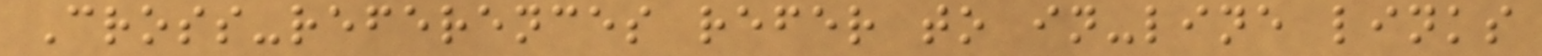Cross-references refer to in-line links
